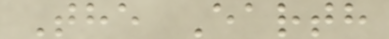The Earth
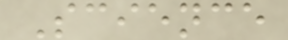Science
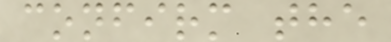confirm the
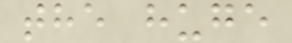the huge
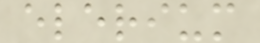elerium
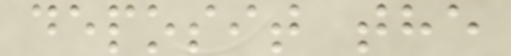deposit the
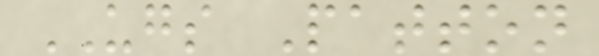UGS Patton
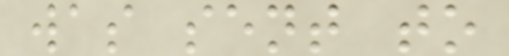was sent to
